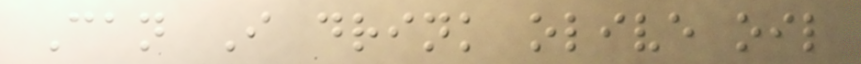Can I drink olive oil
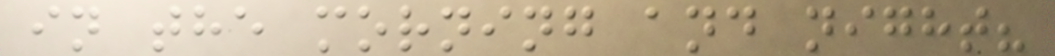in the morning and night?
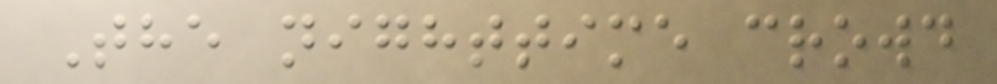The nighttime crowd
